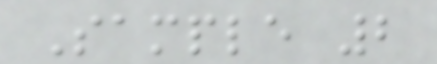Sample 2
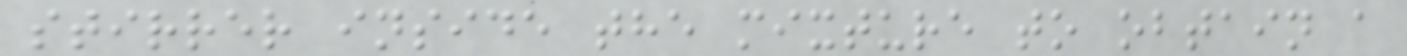stirrer inside the mixture to obtain a
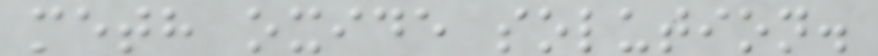meth oxide solution.
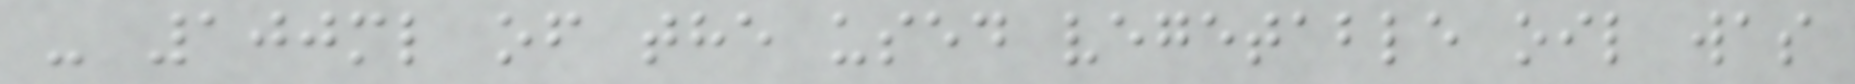- 100ml of the used vegetable oil was
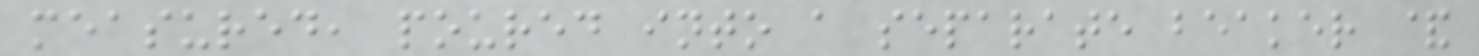measured, poured into a separate beaker &
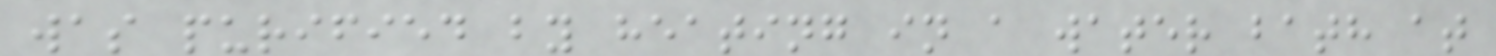was purified by heating in a water bath at
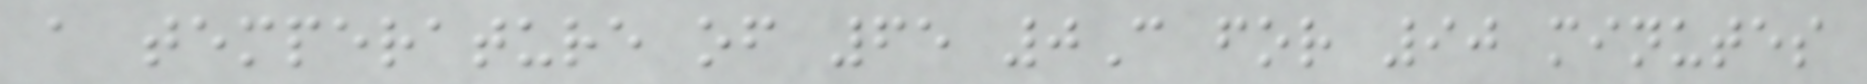a temperature of 65 0C for 90 minutes
